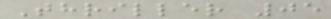Thriller 05
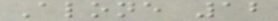Alone 12
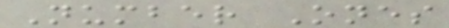Number Ones
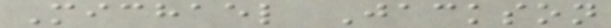Michael Jackson
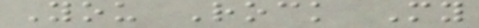You Rock My
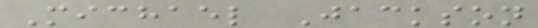Michael Jackson
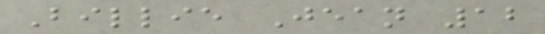Billie Jean 12
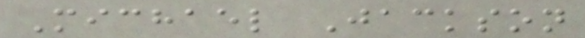Michael Jackson
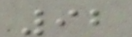92
